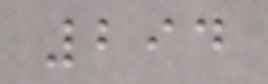294
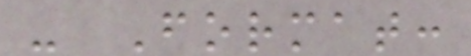- Format:
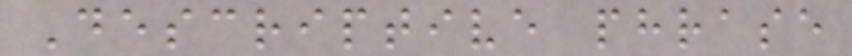Descriptive phrase
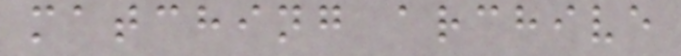matching archive
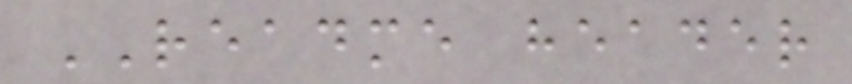README header
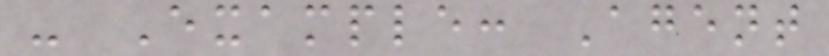- Example: Agent
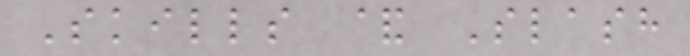Skills & Slash
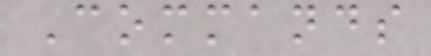Commands
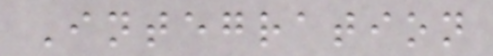Integration
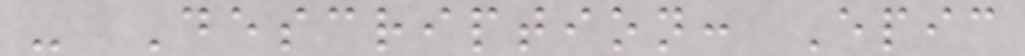- Description: Epic
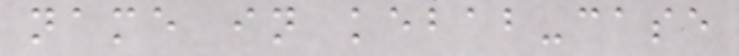name in kebab-case
